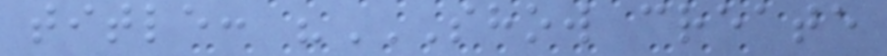title: "SHOW CREATE
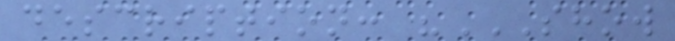description: "SHOW
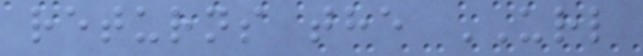returns the URL
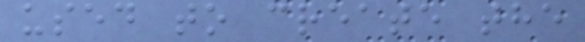used to create the
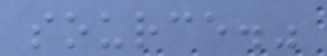source."
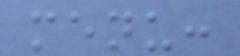menu:
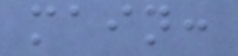main:
